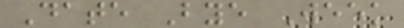Date Bye Week
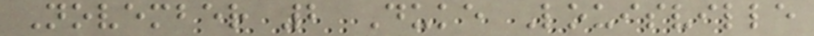November 2 Duke Louisville
